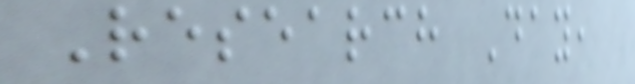Research Day,
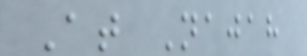At Najah
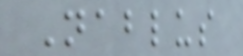Nablus
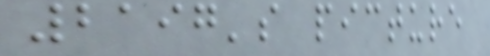2197's picture
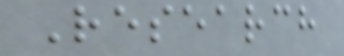Research
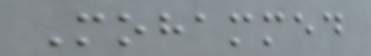Mohammed
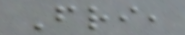Fri,
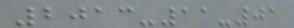2013-11-01
